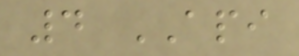4 API
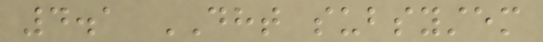4.1 DHT subsystem
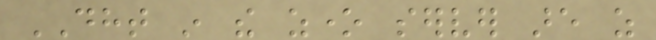DHT in the zone server are as
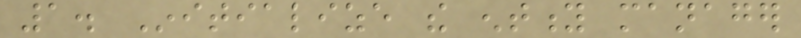1. Initialize the entity manager
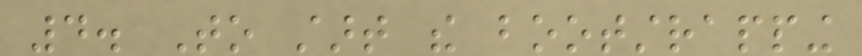4. To start the bootstrapping
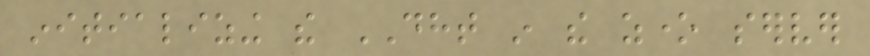initializing the DHT in the zone server
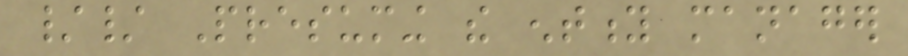// Presuming the entity manager
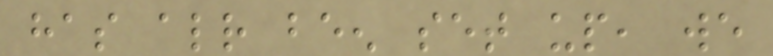has already been set up, we
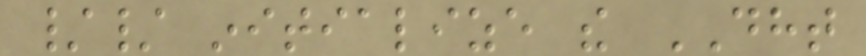// initialize the DHT
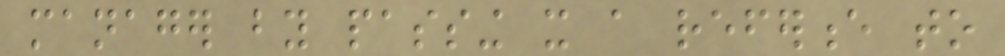manager by passing it a reference to
